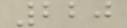220
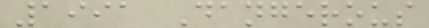1991 Dangerous
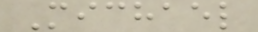Michael
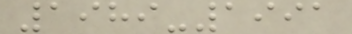1989-1991
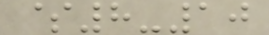$8-10
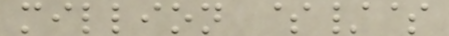million $/$
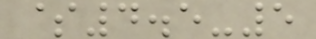$4.5-5
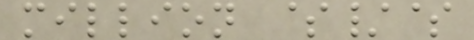million $/$
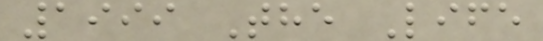1999 The Life
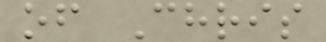of Chris
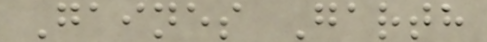Gaines Garth
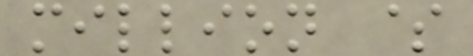million $
